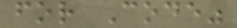for Code"
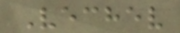Vechev
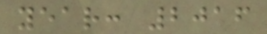year: 2016
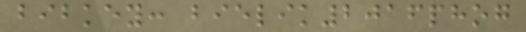bibkey: bielik2016phog
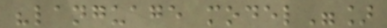"language model"]
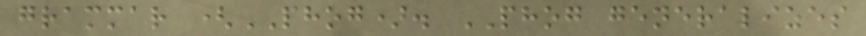grammar (PHOG). PHOG generalizes
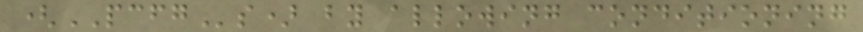(PCFGs) by allowing conditioning
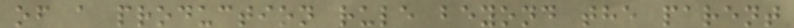of a production rule beyond the parent
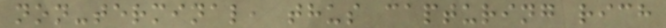non-terminal, thus capturing rich
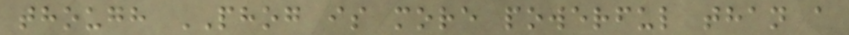though PHOG is more powerful than a
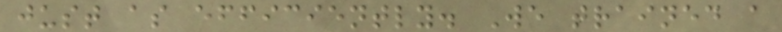just as efficiently. We trained a
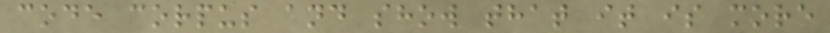code corpus and show that it is more
